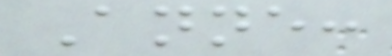Anne:
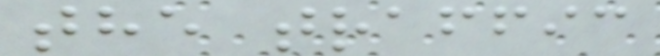the traffic
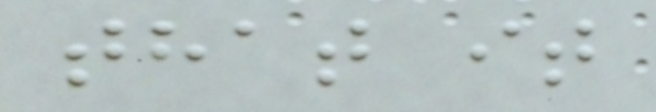that it
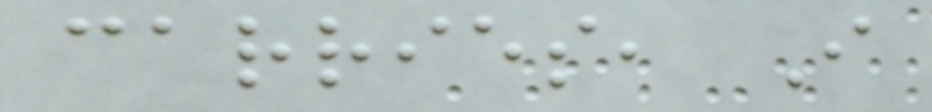carries, I
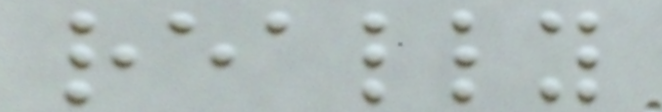really
